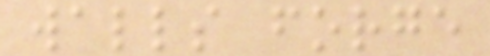walls forge
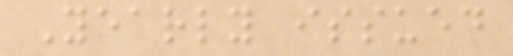Yearly issued
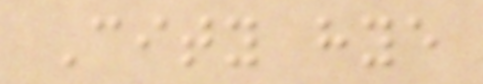City hye
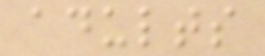adults
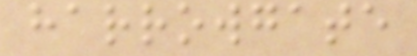harrowgate
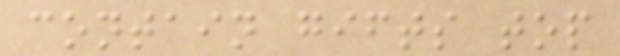contain gifts top
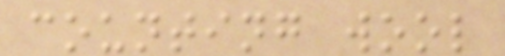counting wool
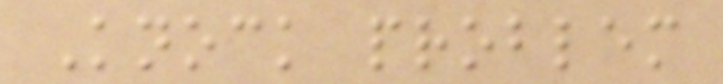Knock problem
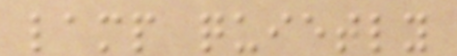lamp quietly
